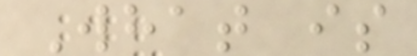What is
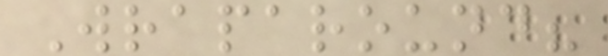Wraparound?
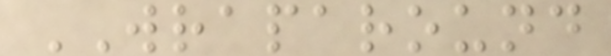WRAPAROUND
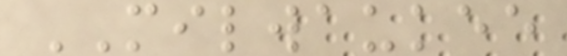MILWAUKEE
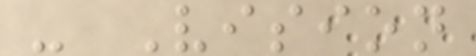- Vision
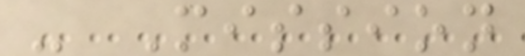- Mission
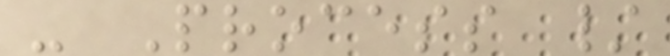- Process /
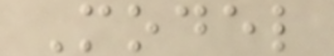Model
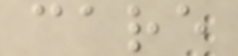care
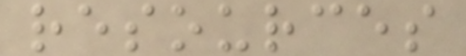resources
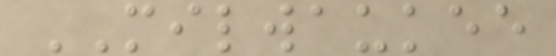MILWAUKEE
